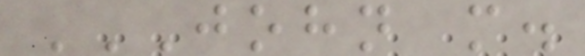JOHN M.
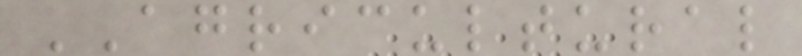AGRICULTURAL
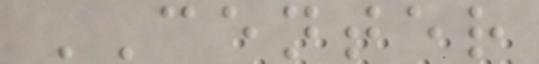CENTER
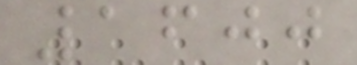1600
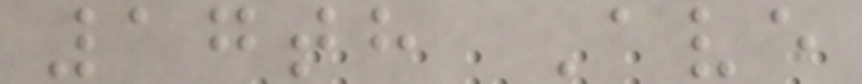17th Ave
